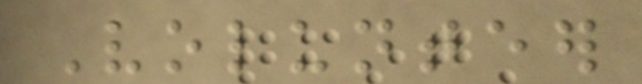Volunteer
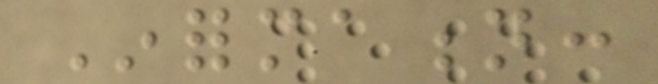Information:
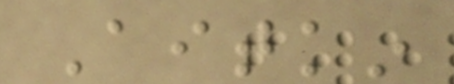Aitkin
